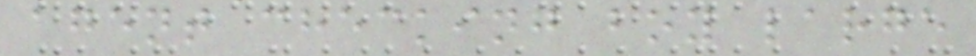agent checking boy large
